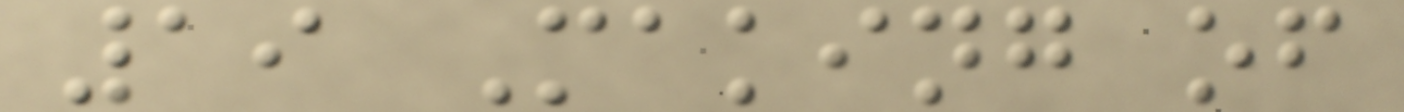19 Making of
